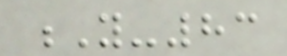Y-83
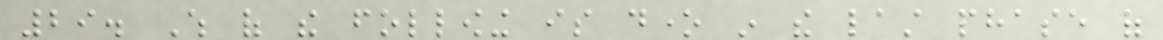29. Which of the following is done in the last phase of
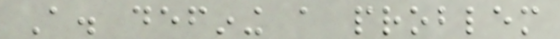A. defining a problem
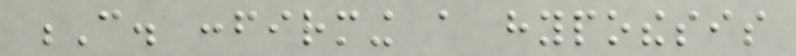C. confirming a hypothesis
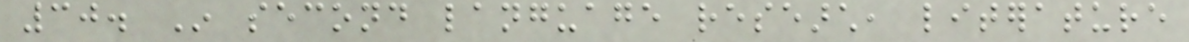30. In second language research, literature
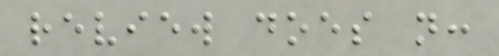review does not:
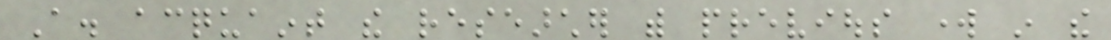A. acquaint the researcher with previous work in the
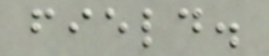field.
